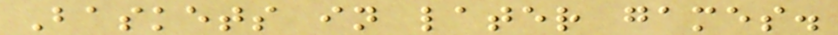Baskets in later games.
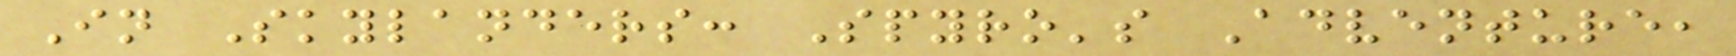In Skylanders: Spyro's Adventure,
